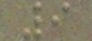9
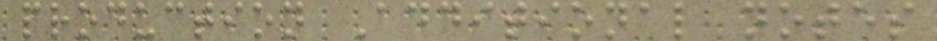production Additional notes
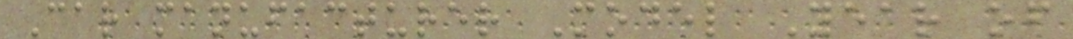Car manufacturer Model Year of
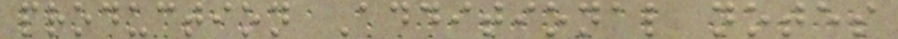production Additional notes
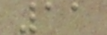11
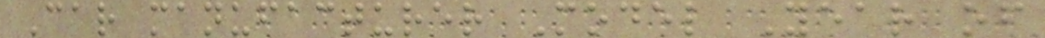Car manufacturer Model Year of
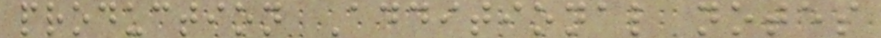production Additional notes
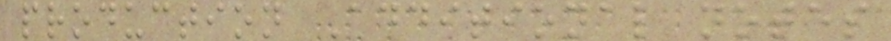production Additional notes
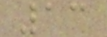13
